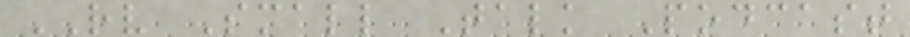RV Small Talk Podcast
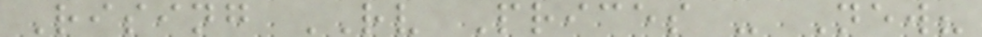Rising RV Prices - New?
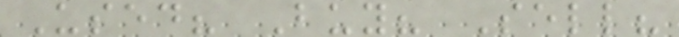Used? Buy? Sell?
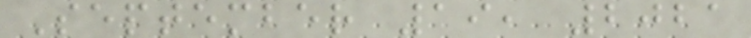September 19, 2021
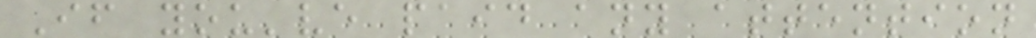If you've paid any attention
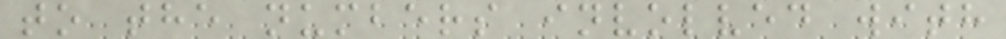to the numbers involved with
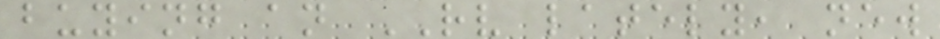buying an RV lately, new
